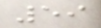59
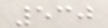530
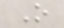O
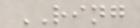RING
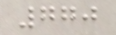770
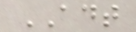ADT
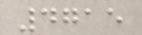4715
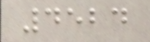4524
